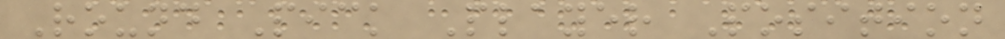Round Pick Player Position
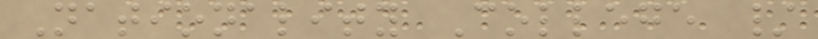Nationality College /
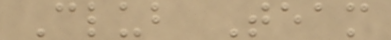Club Team
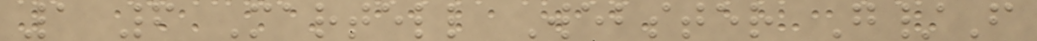1 6 Martell Webster G/F
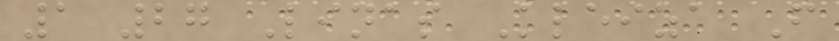1 27 Linas Kleiza F
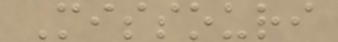Missouri
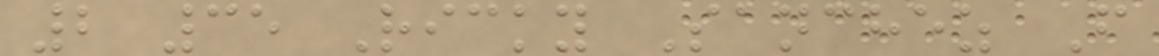2 35 Ricky Sanchez F
